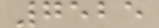7525
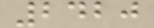2420
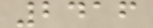2416
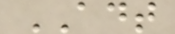ADT
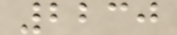2230
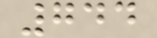744
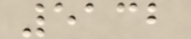5132
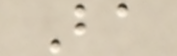Ba
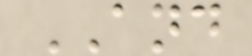AND
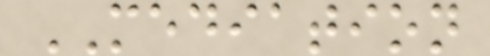MEDIATION
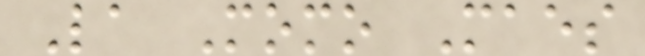La Momo Maes
